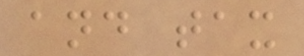and tax
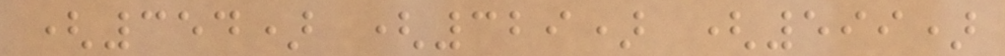(354) (329) (599)
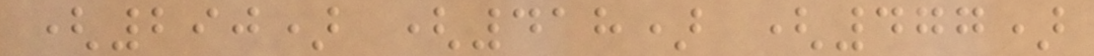(290) (418) (477)
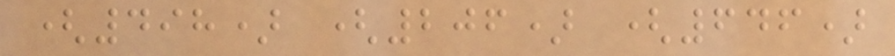(498) (206) (646)
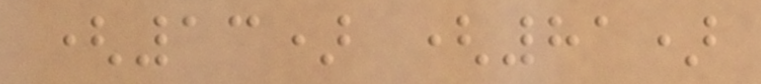(13) (81)
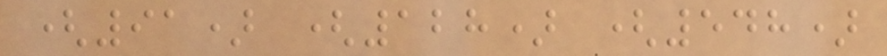(91) (128) (548)
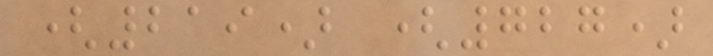(219) (727)
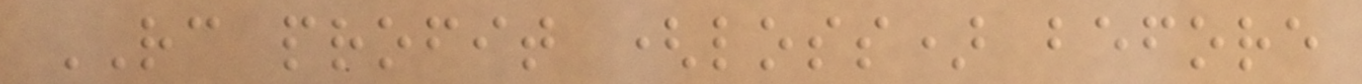RC profit (loss) before
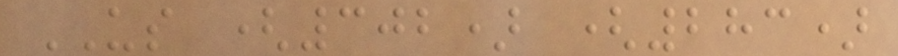US (302) (283)
